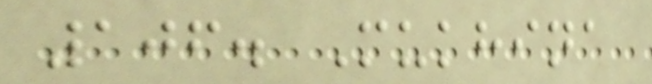106. Mukhina
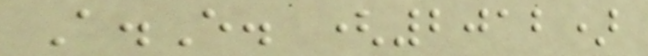A.E. (2012)
